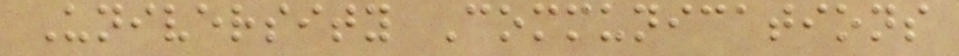University Communications
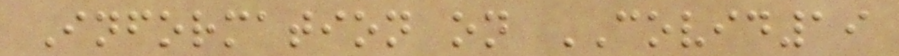Information on COVID19
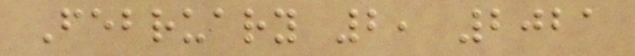February 2, 2021
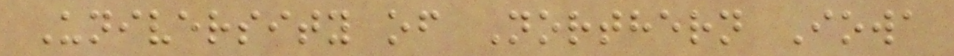University of Northern Iowa
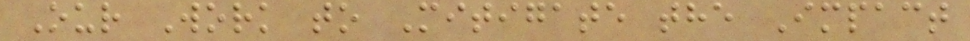Our Work to Mitigate the Impact
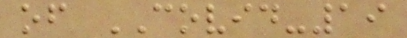of COVID-19
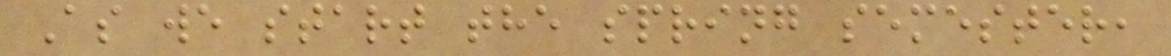As we start the spring semester,
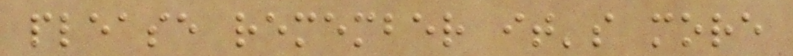please remember it's more
